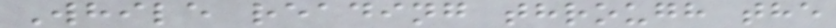While reading through the
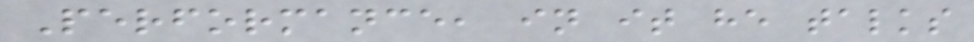Performance, in it he talks
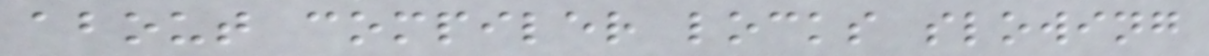about compiler locks slowing
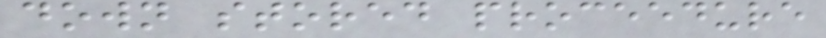down stored proceedure
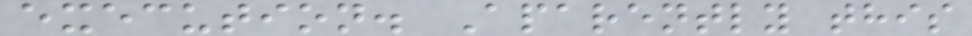execution. Aparently this
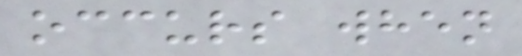occurs when
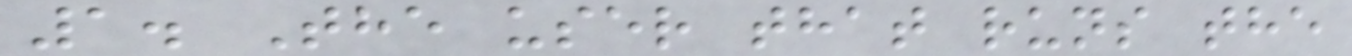1. The user that runs the
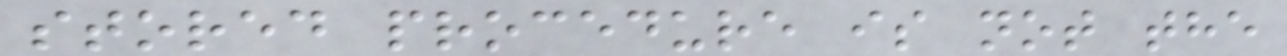stored procedure is not the
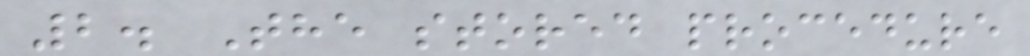2. The stored procedure
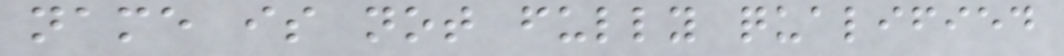name is not fully qualified
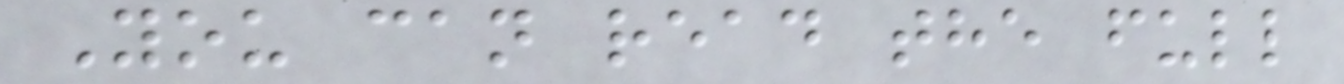You can read the full
